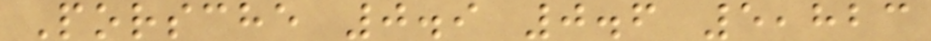Porsche 0.9 0.6 5,823
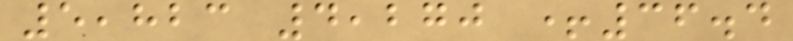5,823 4,270 +36.4
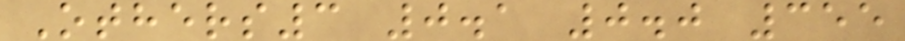Others3 0.1 0.0 355
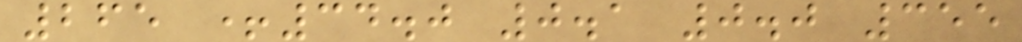265 +34.0 0.1 0.0 355
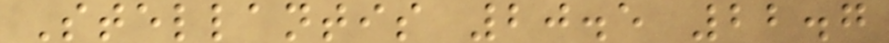Stellantis 20.5 22.7
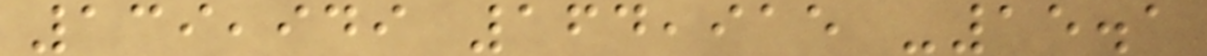139,949 164,915 -15.1
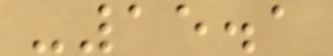-15.1
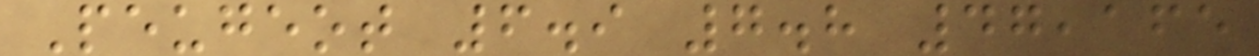Peugeot 6.9 7.8 47,165
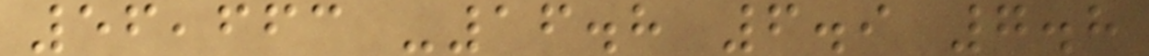56,663 -16.8 6.9 7.8
